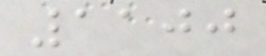1100
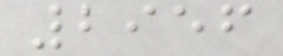2956
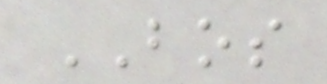BOS
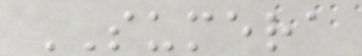SUMERA
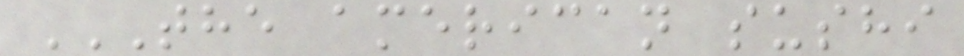THE AMERICAN SUSHI
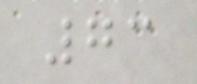73
